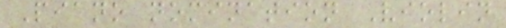Piano nomination Violin
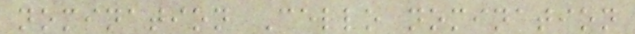nomination Cello nomination
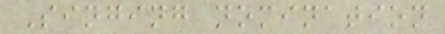Singing nomination
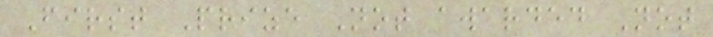First Prize Not awarded Not
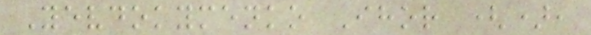Yevdokymenko Ihor (),
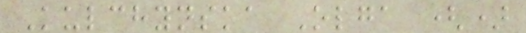Kulchynska Olga ()
